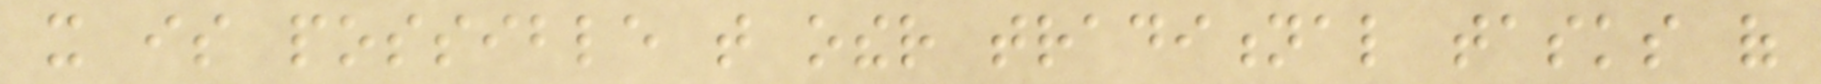it is possible that other traditional tasks of
